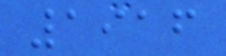1916
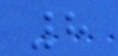8
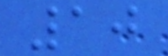10
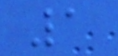1
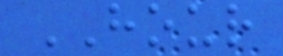HOUR
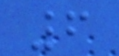6
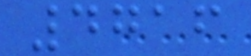4716
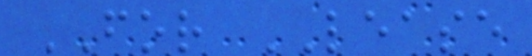FOR LEASE
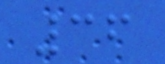36
